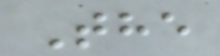The
